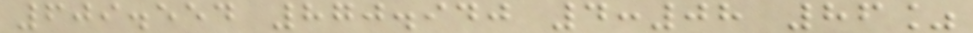609.554 870.940 4:08 86%
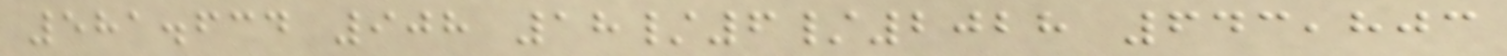581.634 908 18/6/2028 643,803
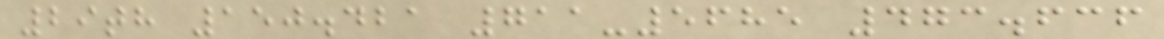29th 150.421 711-5685 473.636
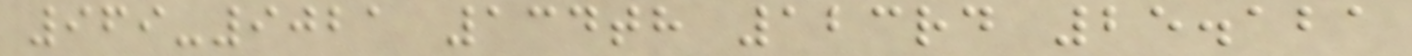969-9021 134th 123rd 25.121
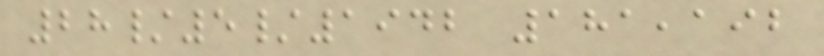28/5/1942 181,192
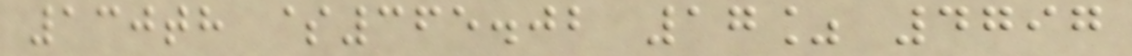130th $365.02 17% 4797
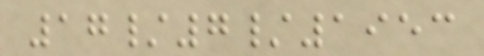17/7/1953
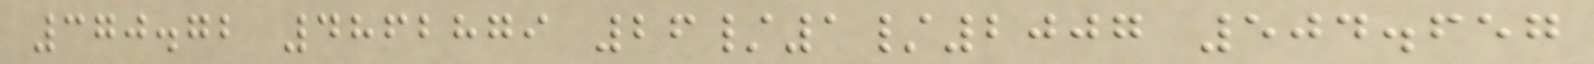370.72 4862879 26/1/2007 504.657
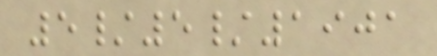5/5/1901
